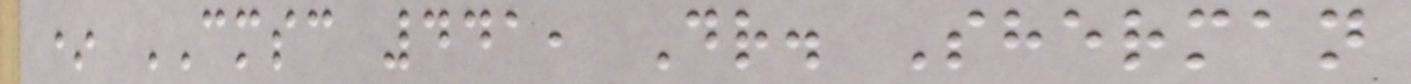* CMSC 441, Dr. Sherman
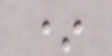*
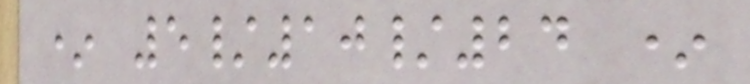* 5/10/24 *
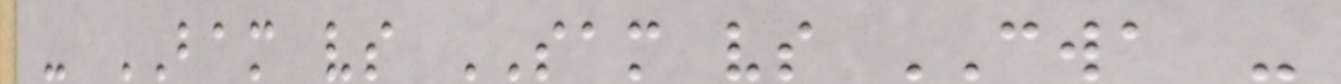- BAM vs SAM vs CWA -
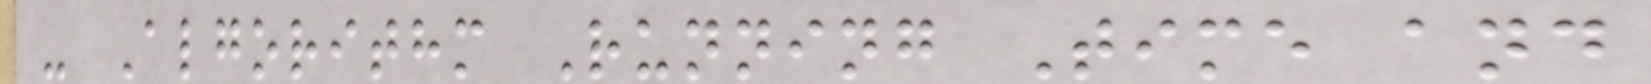- Algorithm Running Time and
